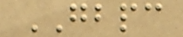GBPC
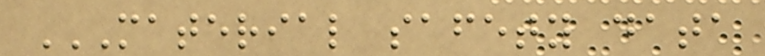MATERIAL SAFETY DATA
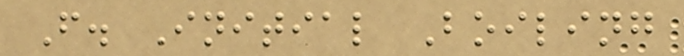F. Initial Boiling
